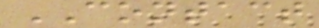CONTACT
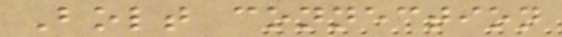Bolt connection
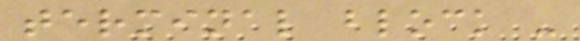terminal block -
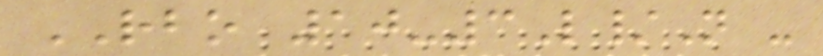RBO 10-3L/N -
